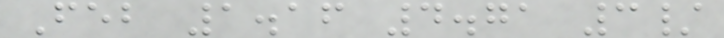Feb 1.16 4.71 3/
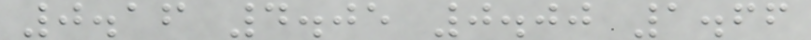0.16 4.05 0.00 1.66
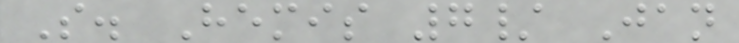S. Hemis 7/ Jan
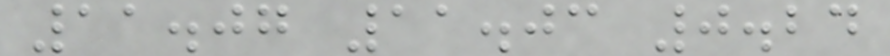11.07 11.03 0.24
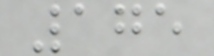175
